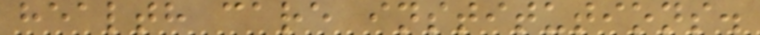health care institutions.
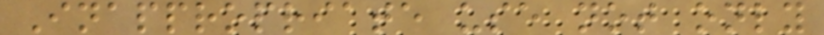Inappropriate use not only
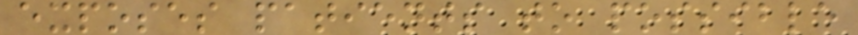exposes patients to possible
